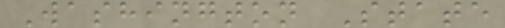Washington State
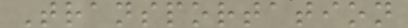Transportation
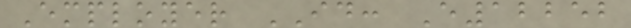Employer ID: E12252
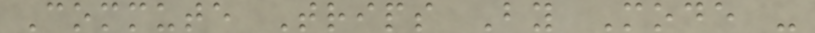Commute Trips By Mode -
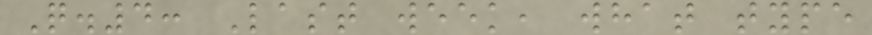Q.4: Last week, what type
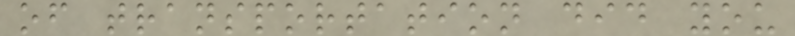of transportation did you
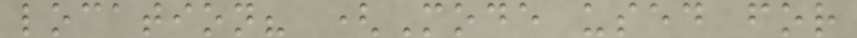location? (Mode used for
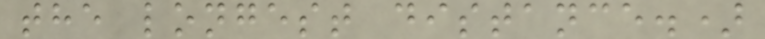the longest distance.)
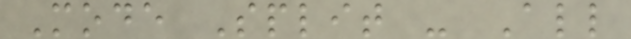Mode Split - All
